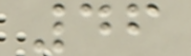46
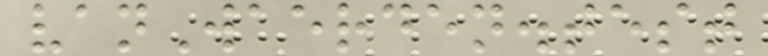vanWaerden.test
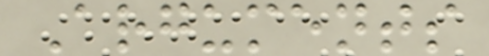Arguments
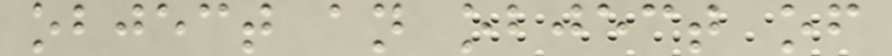object an object of
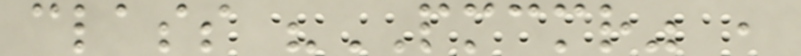class "PMCMR" ,
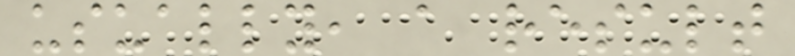usually, a result
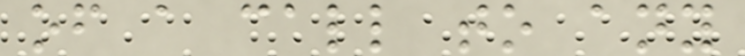of a call to any
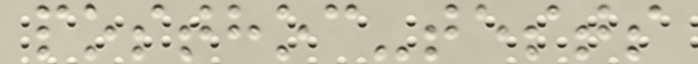posthoc-tests
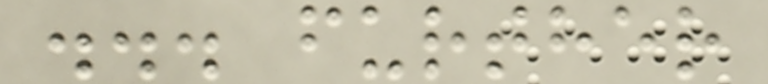... further
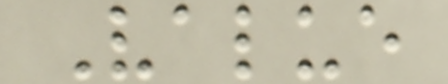Value
